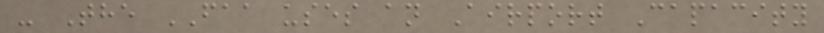- The FAA uses an Airport Capacity
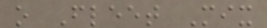o Fleet Mix
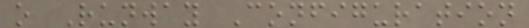o Runway Configuration
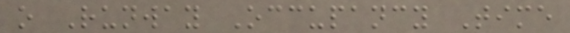o Runway Occupancy Time
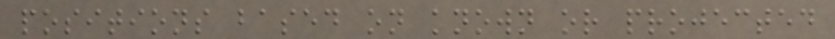positions based on known or projected
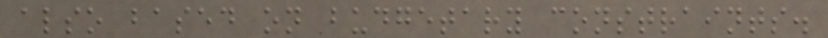also based on budgetary constraints.
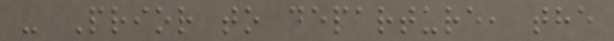- Prior to departure, the
